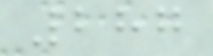287
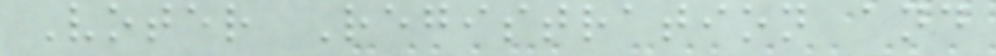Voter Registration and
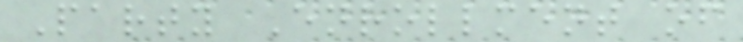Party Enrollment of
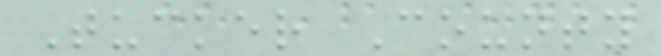Tucker County
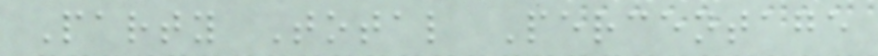Party Total Percentage
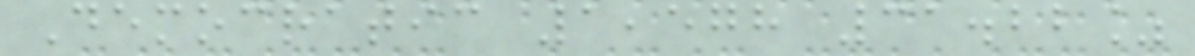Democratic 1,578 31.22%
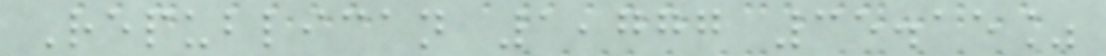Republican 1,777 35.15%
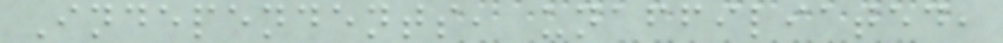Independents, unaffiliated,
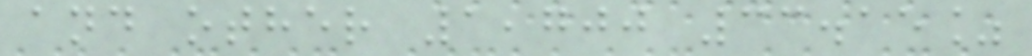and other 1,700 33.15%
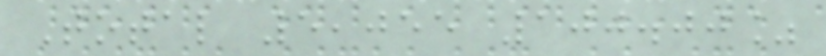Total 5,055 100.00%
